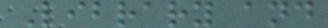Library and
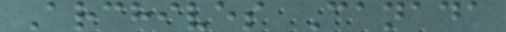Archives Canada
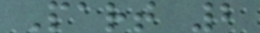Part 2
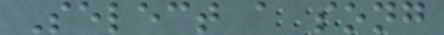Select a song
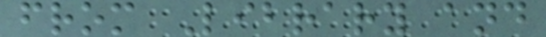from Library and
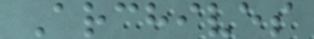Archives
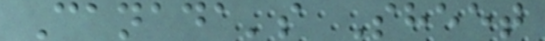Canada's Sheet
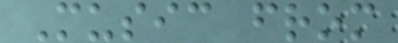Music from
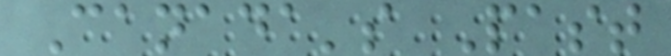Canada's Past
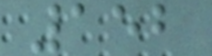152
